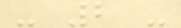- 2 -
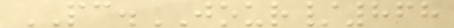PC.JOUR/868
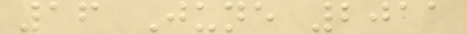16 June 2011
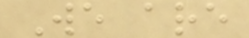We are
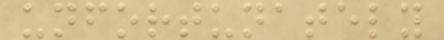unfortunately
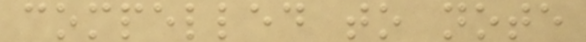compelled to note
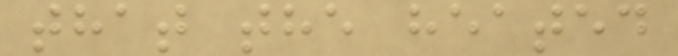that the heated
